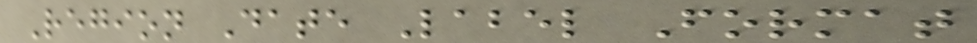Region Date Label Format
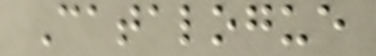Catalogue
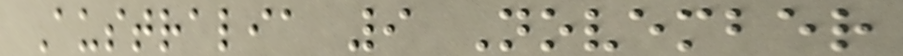Australia 9 November
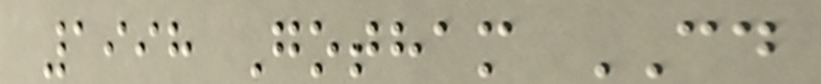1998 Gotham CD
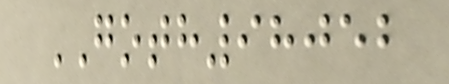GOTH98052
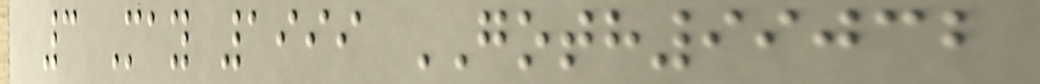3 May 1999 GOTH99032
